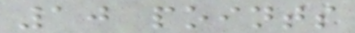10 points
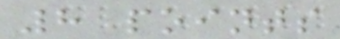8 points
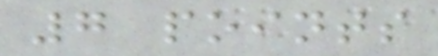7 points
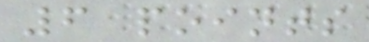6 points
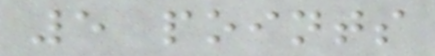5 points
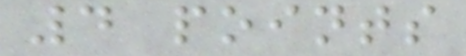4 points
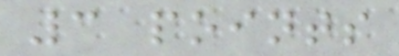3 points
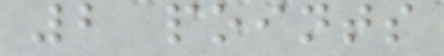2 points
